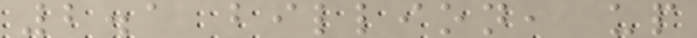2.1 billion, up
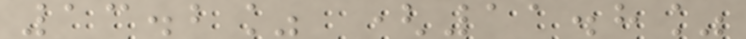13.2% (11.8%
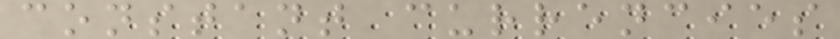constant currencies
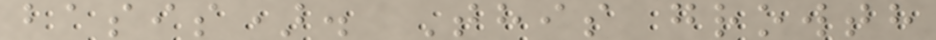basis). This growth
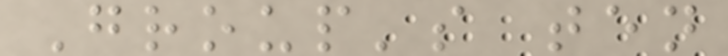Group's ten
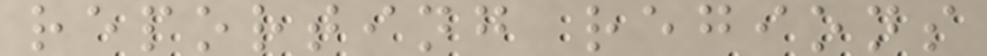reporting regions
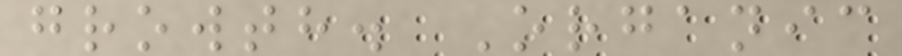growth. Organic
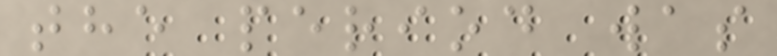the period was
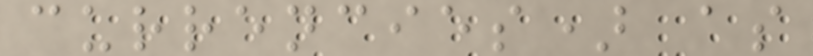currencies) as
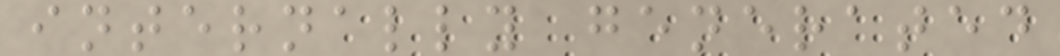internally generated
